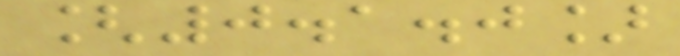[0.1.0]
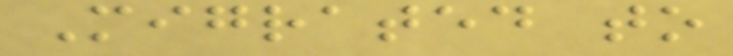Migrated to
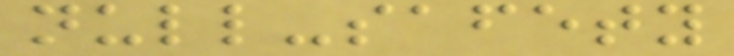null-safety
